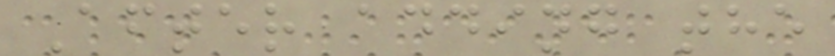After adding the
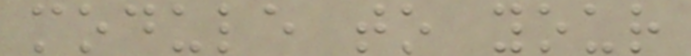module to your
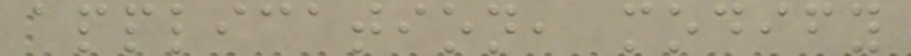application, modify
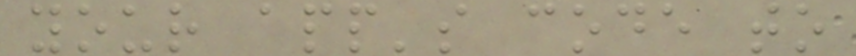your app's code to
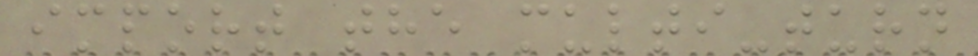import the multi-turn
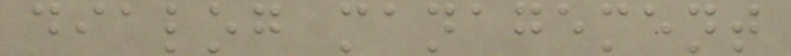dialog management
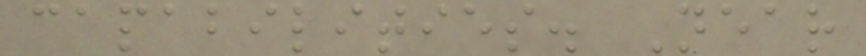capabilities. Near
